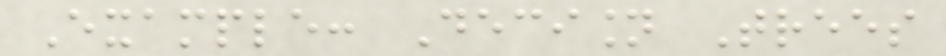Example: Decision Trees
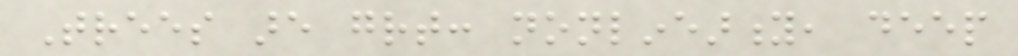Trees are great: nonlinearity, deep
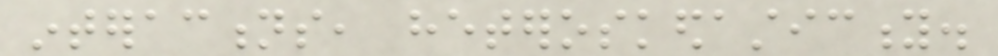interactions, heteroskedasticity.
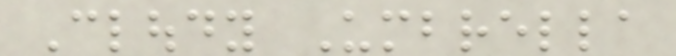Cloudy Umbrella
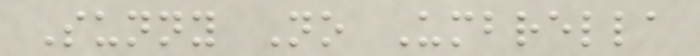Sunny No Umbrella
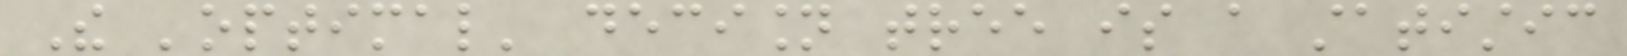The 'optimal' decision tree is a statistic
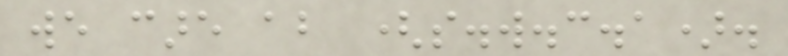we care about (s.w.c.a).
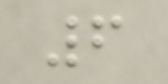6
